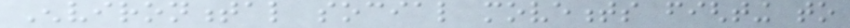Environmental social movements fighting to
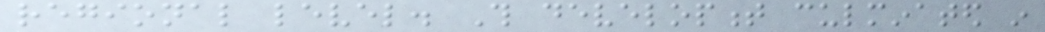regional level. This development culminated in
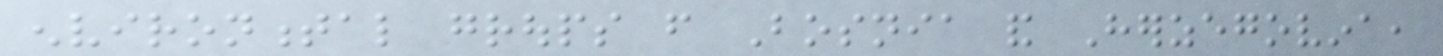environmental groups from Bosnia and Herzegovina,
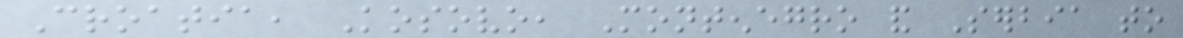Croatia, Kosovo, Montenegro and Serbia to
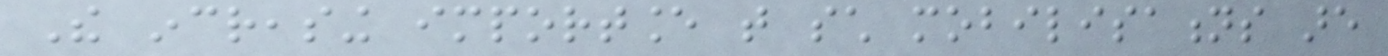The increasing importance that such mobilisations are
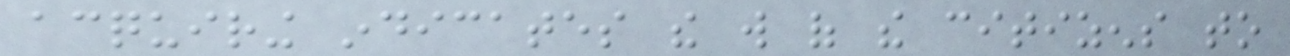acquiring indicates the will of the citizens to
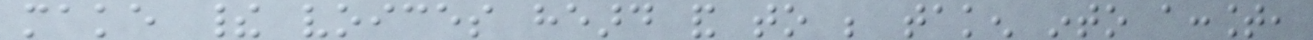make their voices heard and to be taken into account,
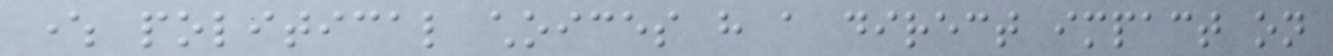where political choices have a direct impact on
